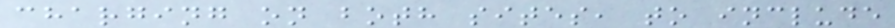charging on both sites, to include
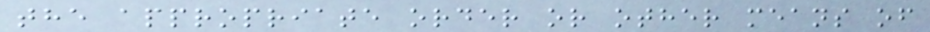the appropriate order or other means of
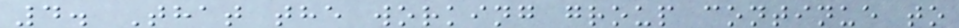4. That the working group continue to
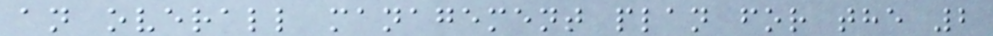an overall management plan for the 2
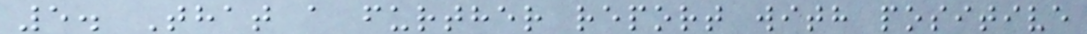5. That a further report with positive
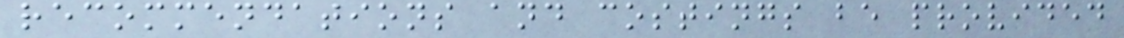recommendations and costings be provided
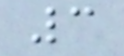3
